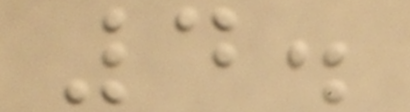4.
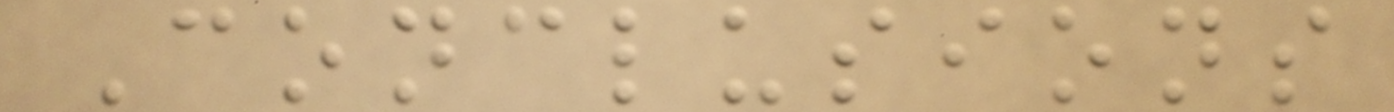Conclusions
